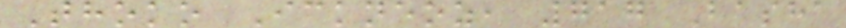Thoko Ickneoz, 717 Basha
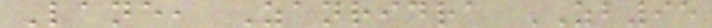Lane, Zanridra ZB95
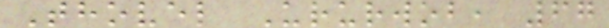Thovel Ururwob, 67
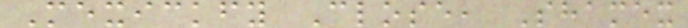Mexickfy Close, Shamex
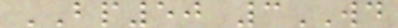BP50 3WD
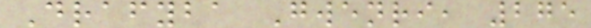Drafyba Gwenri, 275
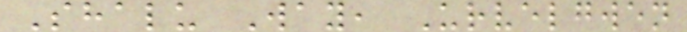Shalu Way, Urvelgwen
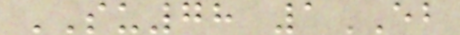SU78 1EB
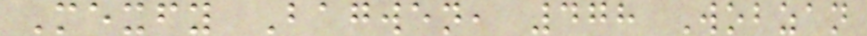Mexfy Bagwen, 478 Wobzan
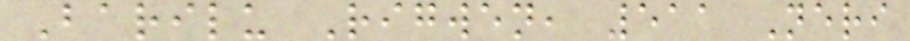Barilu Rigwen, 511 Neri
